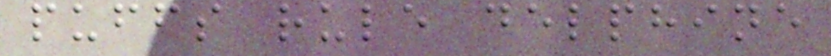puffs rule delphine
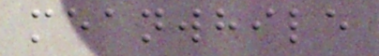meanwhile
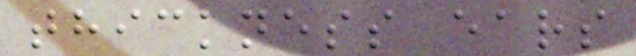thickness ears
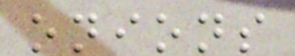onions
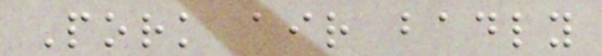Pork air badly
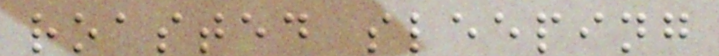roasted sleeping
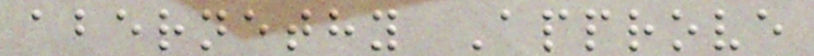abernethy Approve
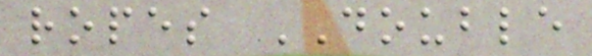ropes DOUBLE
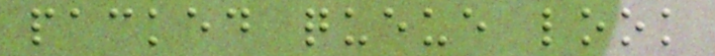packed queue look
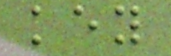key
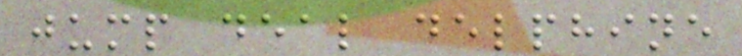jump deal delphine
